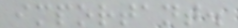important.
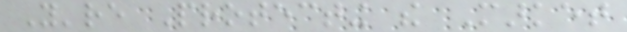You're Protecting the Market
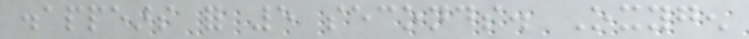disappears for 5 seconds. Oxygen
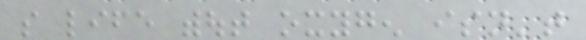so life without oxygen isn't
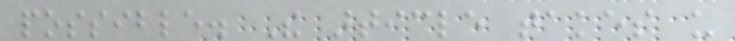possible. The article takes us
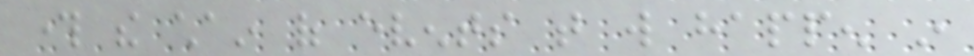through the chain of events that will happen in
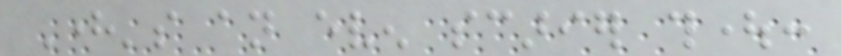Here's an even scarier thought:
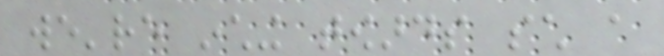we're inching towards such a
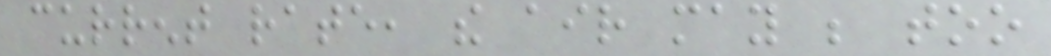current rate, the air may be too
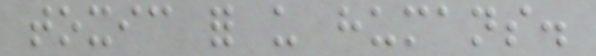toxic for us humans.
